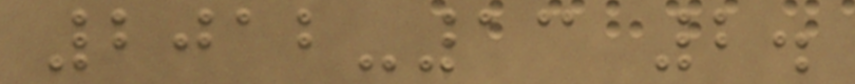2012-13 2.
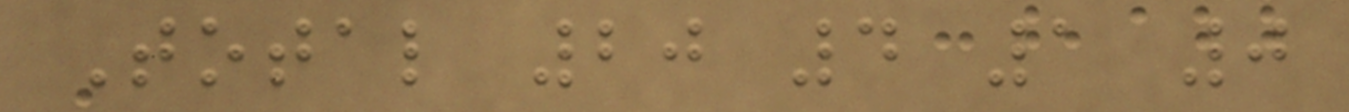Total 20 4 1 0
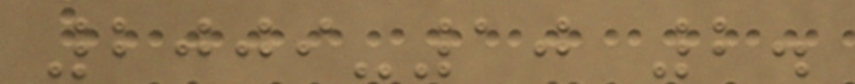2009-10 2.
